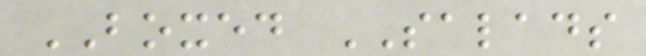BOXED SALADS
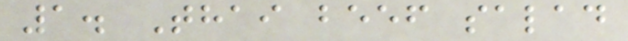1. Thai beef salad
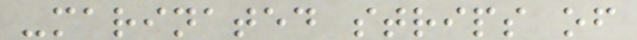-marinated strips of
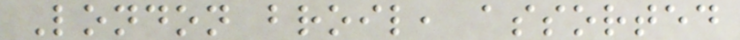London broil, assorted
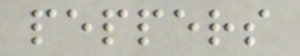peppers
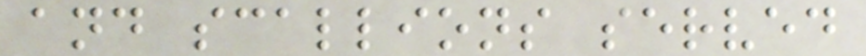and scallions served
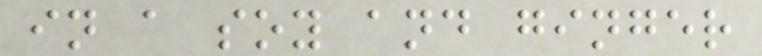in a soy and ginger
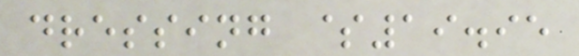dressing $19.95
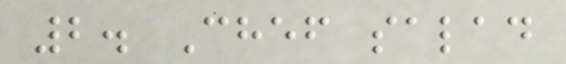2. Chef salad
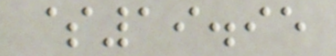$19.95
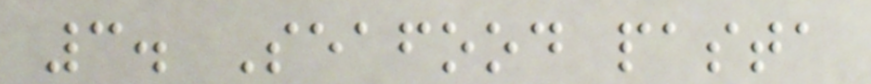3. Seafood pasta
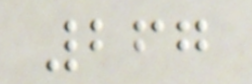267
